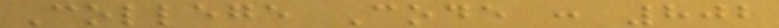College Code : 802
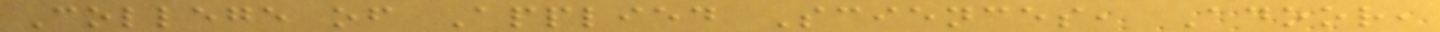College of Applied Sciences, Adoor,
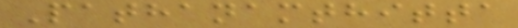Pathanamthitta
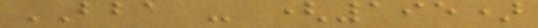BBA - (195)
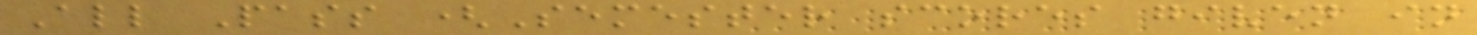All Pass (Semester scores given in
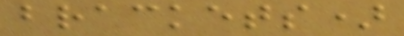brackets)
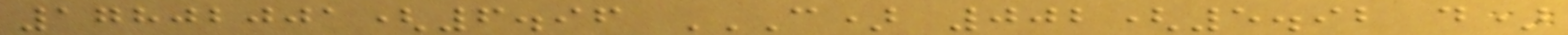17802001(6.96 C) 002(5.92 D)
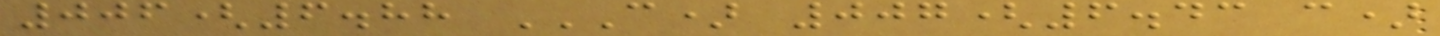006(6.88 C) 007(6.43 C)
